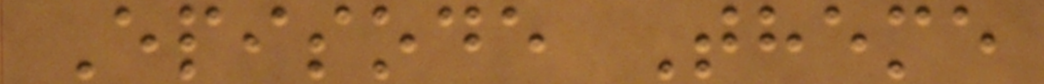Episode Theme
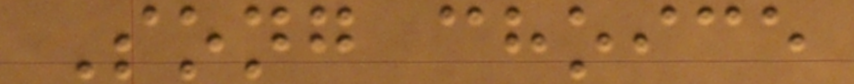Song choice
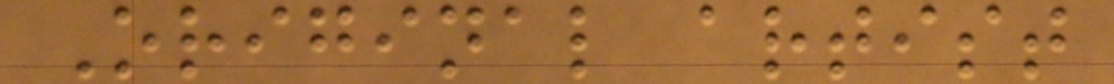Original artist
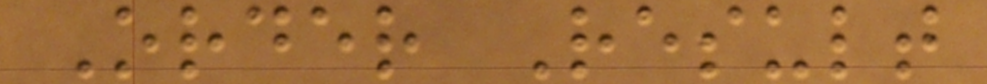Order Result
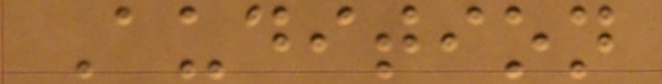Audition
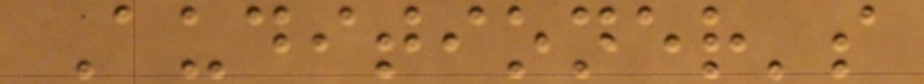Auditioner's
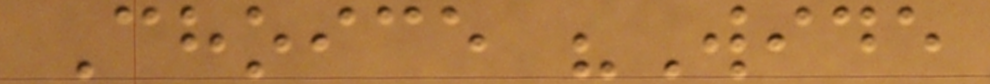Choice "Wide
